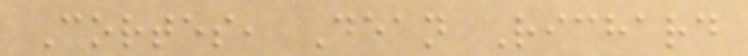Cortes, Dean Richard
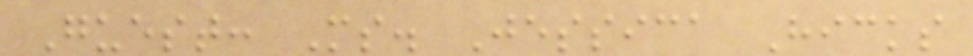Guest: Ms. Jessica Hicks
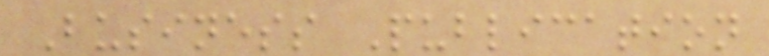Business Publication
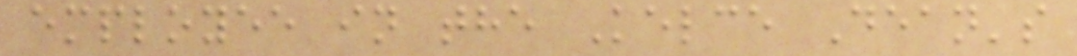employee in the Kelce Dean's
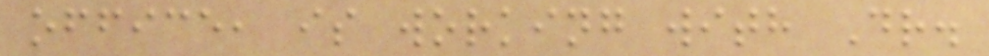office, is working with Dr.
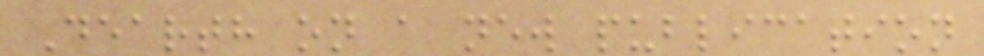Dearth on a new publication
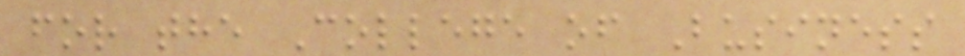for the College of Business
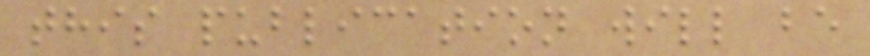this publication will be
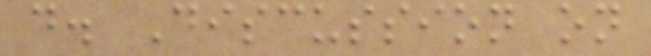d. Discussion on
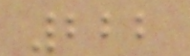222
